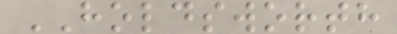HOLDSWORTH
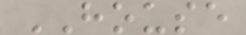HOUSE
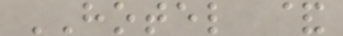HOTEL &
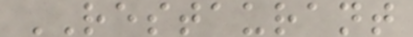RESTAURANT
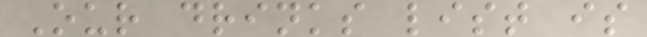Our drinks list is
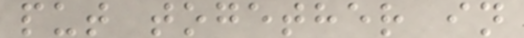put together in
